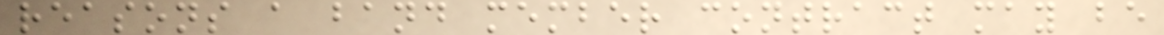reasons a band member contract may be
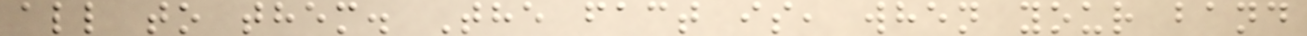all to them. The fact is, when your band
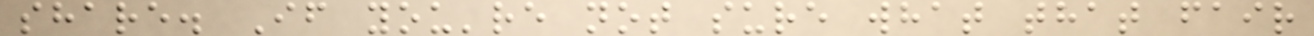share. If you're not sure what that fair
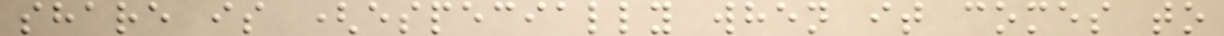share is (especially when it comes to
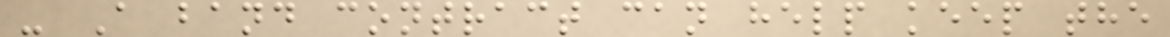- A band contract can help keep the
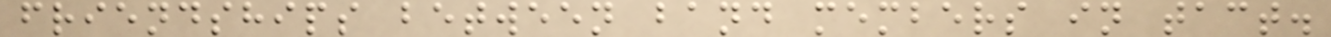friendships between band members in tact.
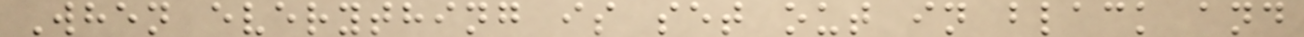When everything is set out in black and
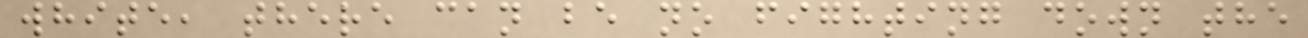white, there can be no fighting down the
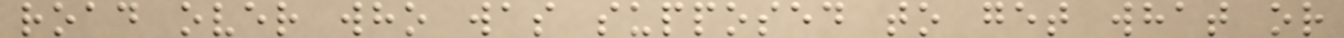road over who was supposed to get what or
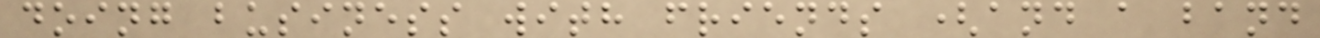doing business with friends (and a band
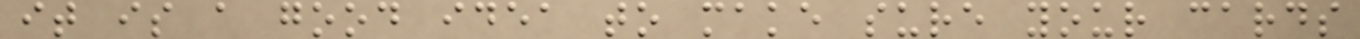it is a good idea to make sure your cards
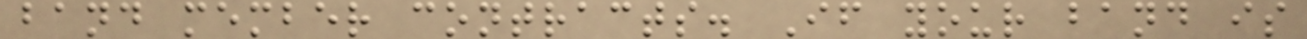band member contracts. If your band is
